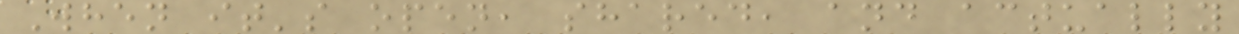When it's open, shared, and actually
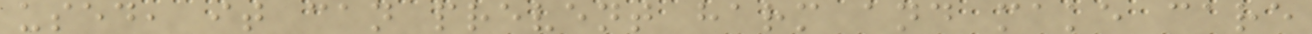used, it can prevent harm and make care
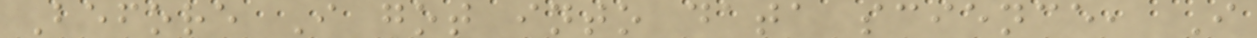Before I got into data science, I
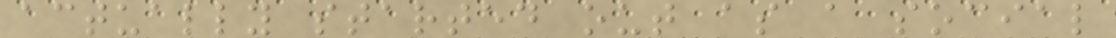actually started out as a social
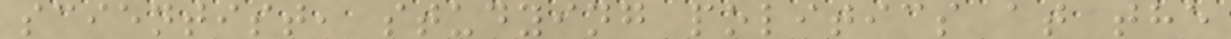scientist, studying politics at the
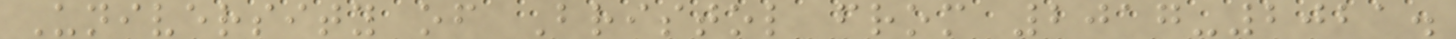University of Bristol from 2017-2021.
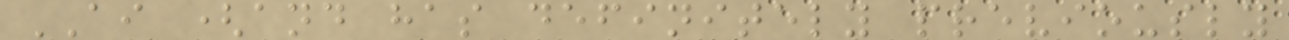AI (and has definitely previously
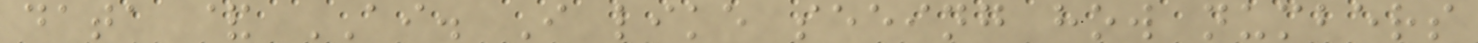data & AI. I like seeing how numbers
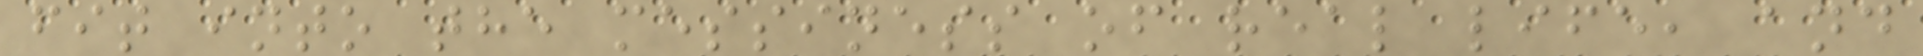fit into the messiness of real life, and
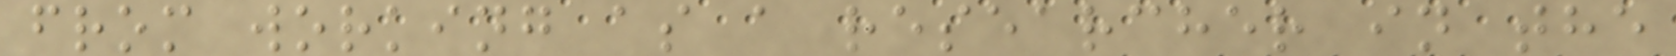from working as a researcher in the
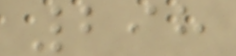298
